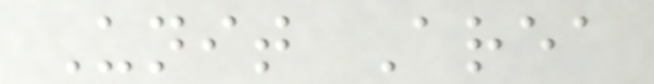Unit Area
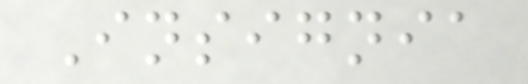Insignia
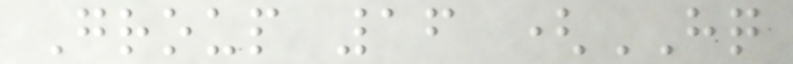Group 16 (HQ
